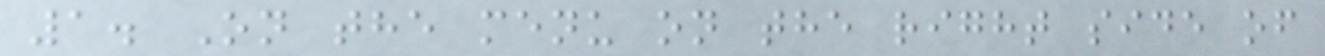1. On the menu on the right side of
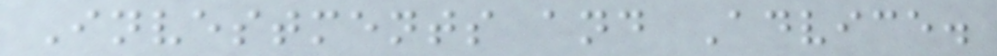Investments and Advice.
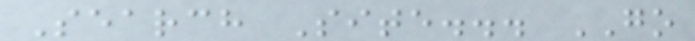Search Site... GO
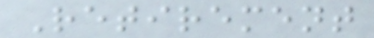Retirement
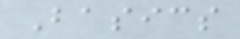Basics
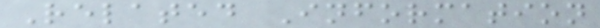Related Information
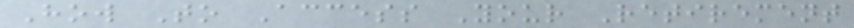How To Access Your Retirement
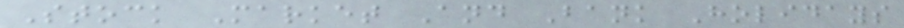Stock Market And Bank Holidays
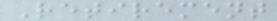Retirement
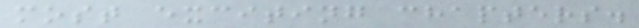most exciting chapters.
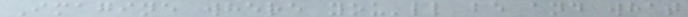Imagine where you'll be and what
